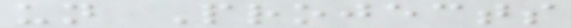un Projects
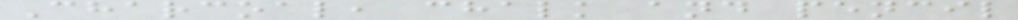Charcoal, chalk and pencil
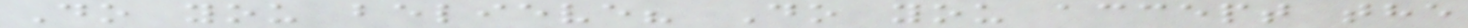Do you believe? Do you accept the
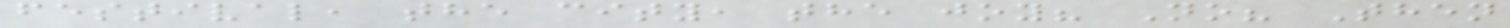festival, the city, the joy? No? Then
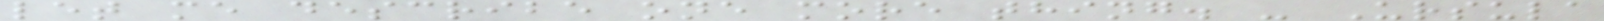let me describe one more thing. - Ursula
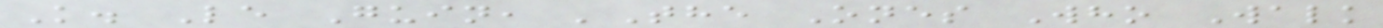K. Le Guin, 'The Ones Who Walk
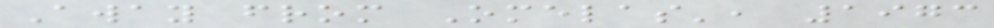Away from Omelas', 1973
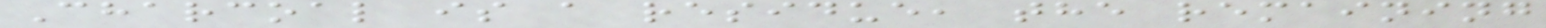Charcoal is a residue, the remaining
